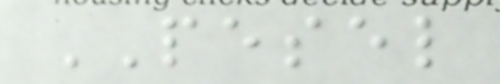PESEL
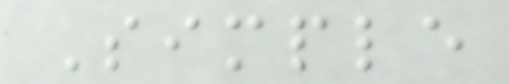Simple
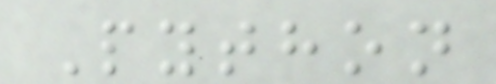Python
